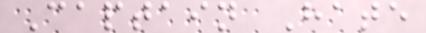Captain Hate
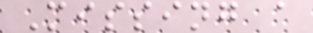Missing a
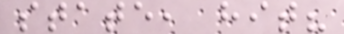state, hit?
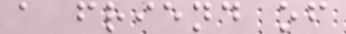a friend of
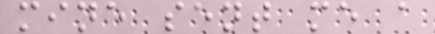mine sent me a
